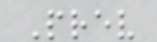Prev
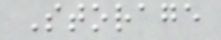Storage
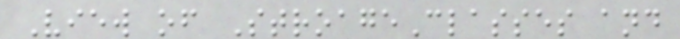View of StroageClasses and
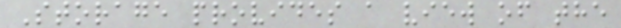Storage provides a view of the
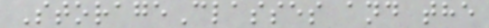StorageClasses and the
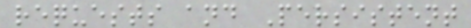requests and Persistent
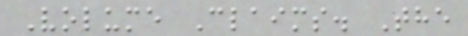Volume Claims. The
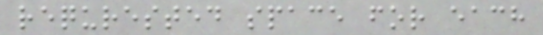requrested space for each
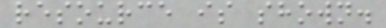resource is shown.
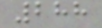288
